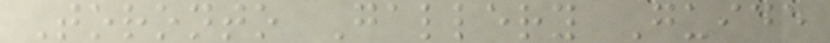Toronto Gallery Guide
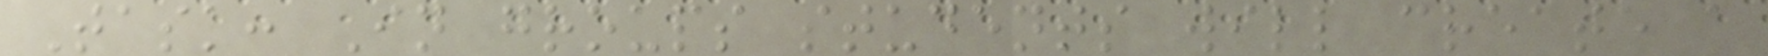Task: In groups students will create a
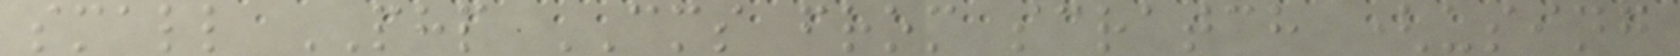small PHP CMS from scratch (using
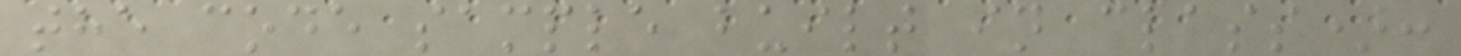the code sample built in class):
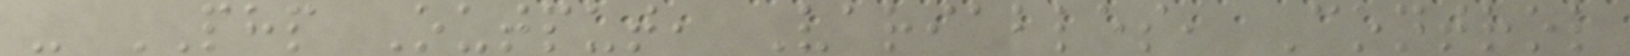- PHP Output, Variables, Control
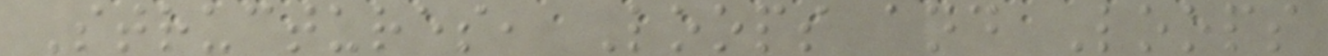Structures, Loops and Loops
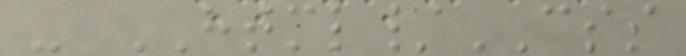- HTML/CSS
